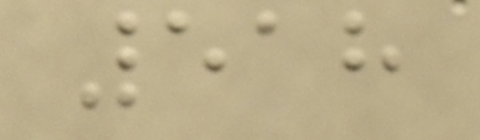518
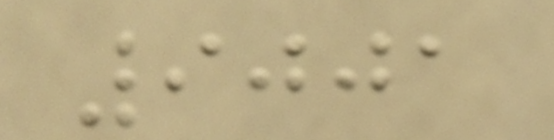9001
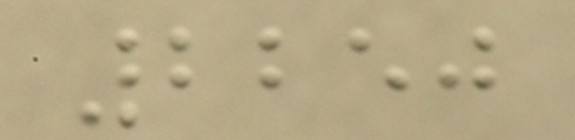2250
